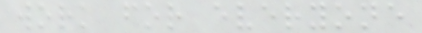work for everyone
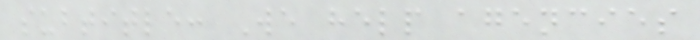subtitle: We help agencies
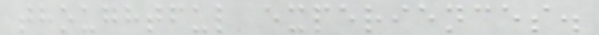thoughtful experiences.
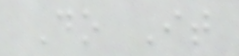Do It
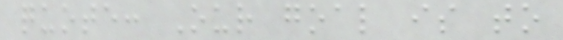quote: Our goal is to
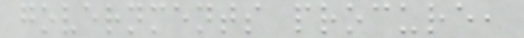governments procure,
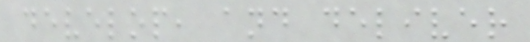develop, and deliver
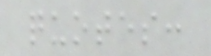quotes:
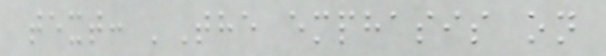text: 'The emphasis on
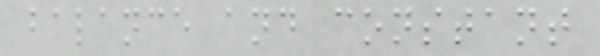balance and constant
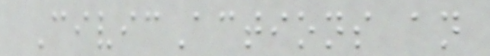CivicActions an
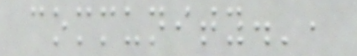community.',
